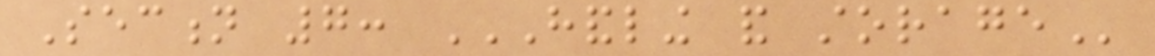Section 7: HANDLING AND STORAGE
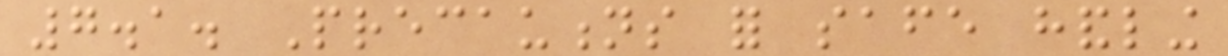7.1. Precautions for safe handling
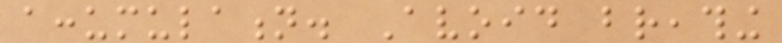accumulation. Avoid breathing
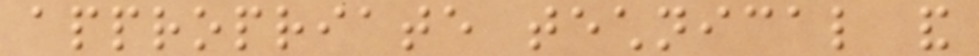appropriate technical and
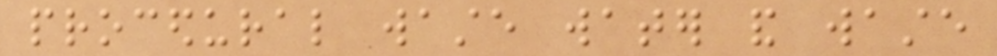procedural waste water and waste
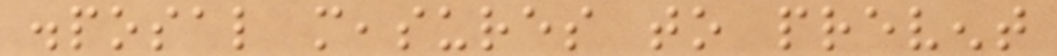disposal measures to prevent
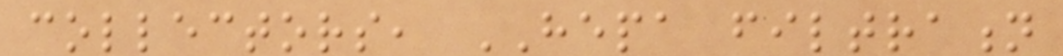collectors, HEPA filtration
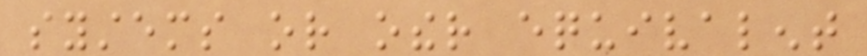systems or other equivalent
